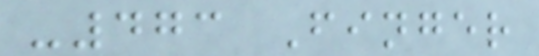-473 Finger
